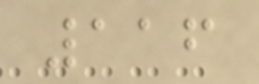116
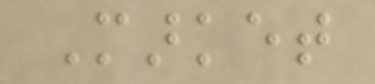Market
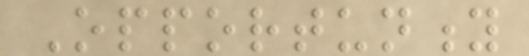Opportunity
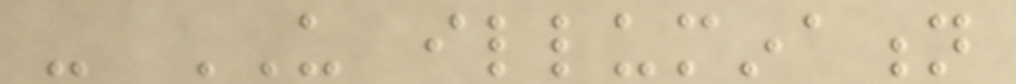- US illumination
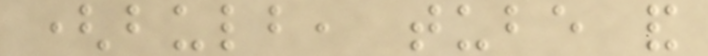(bulb, tube and
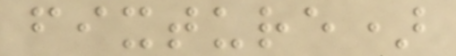fixture)
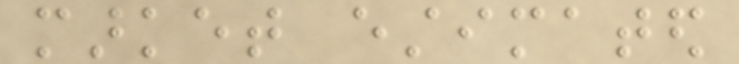market estimated
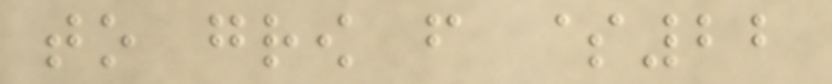to grow from $22
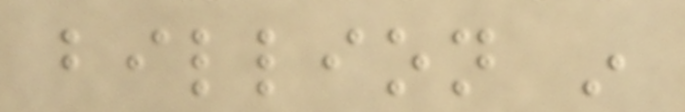billion in
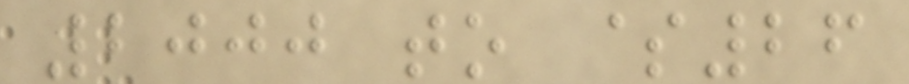2000 to $26
